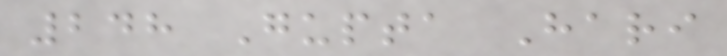248 Gupta Hari
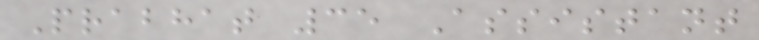Prabhat 35 Assistant
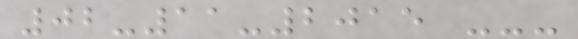02-11-2015 ---
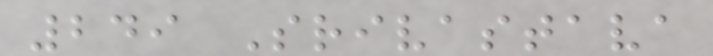249 Srivastava
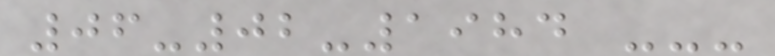06-02-1984 ---
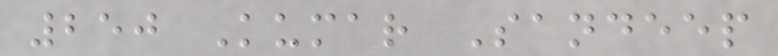250 Kumar Sandeep
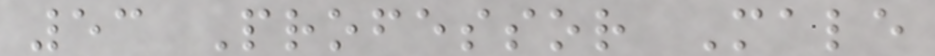53 Professor Male
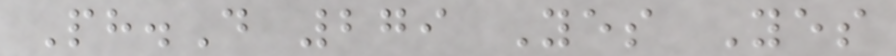Ph.D 279 Yes Yes
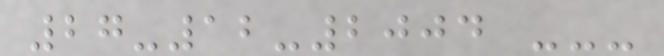27-12-2004 ---
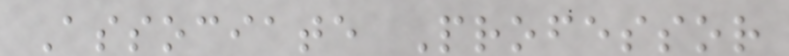Associate Professor
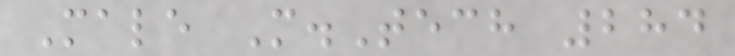Male M.Tech 284
